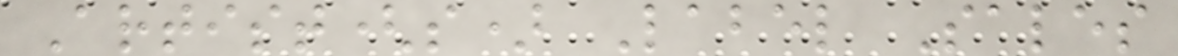Artist(s) Label Sales
